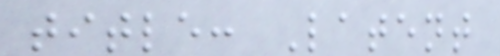title: Latent
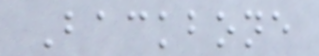Backbone
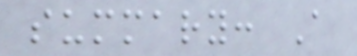summary: A
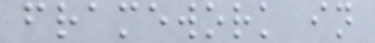framework in
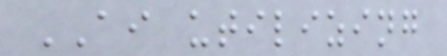AI utilizing
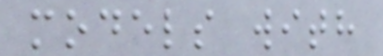models with
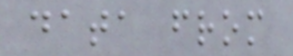data from
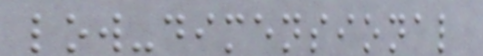low-dimensional
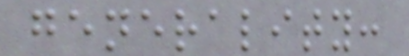generality:
